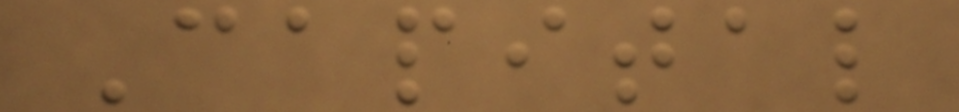Capital
